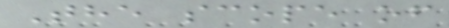The scope of
